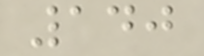140
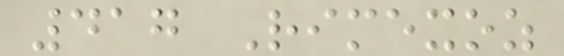417 Rimexoz
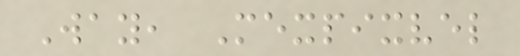Way, Mexpixvel
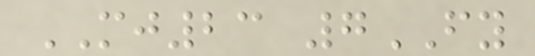MJ23 7FY
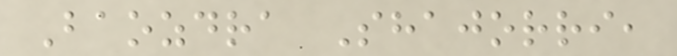Baozdra Shajorri,
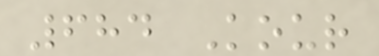684 Kour
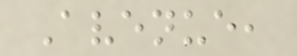Avenue,
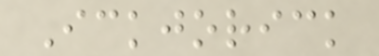Ickjorick
